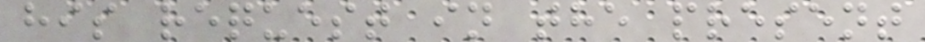his request in the present
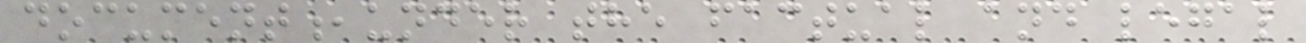document,under the factual and legal
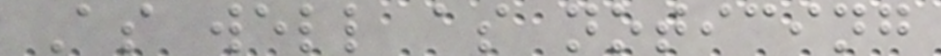As well as noticing
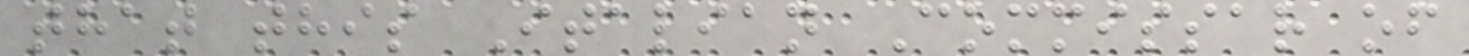that this Italian Commissar of
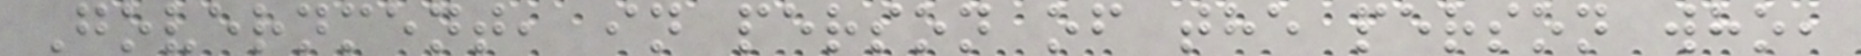Government, in person of the person who,
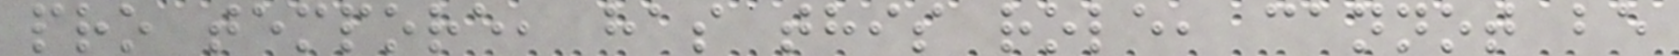pro tempore, has this role, cannot be
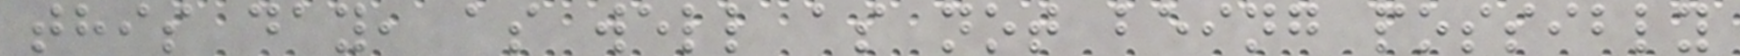this day, as well as not being possibly
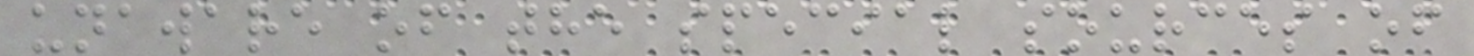unaware of the special sources of
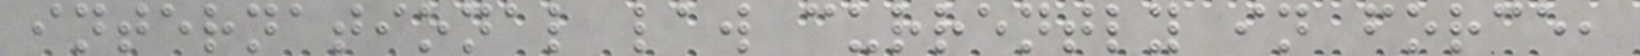international law currently in force,
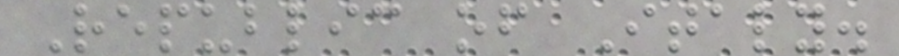Republic of Italy.
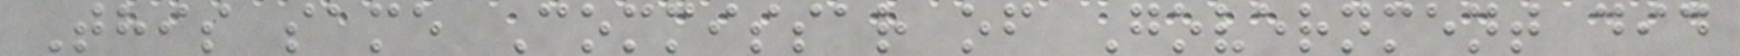This same Commissar of Government did
